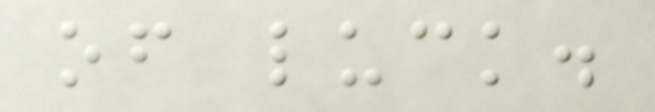of luck.
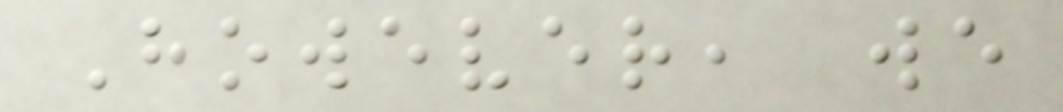However, we
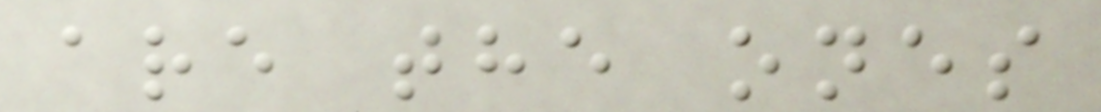are the ones
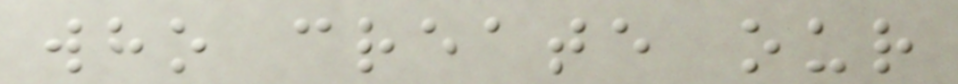who create our
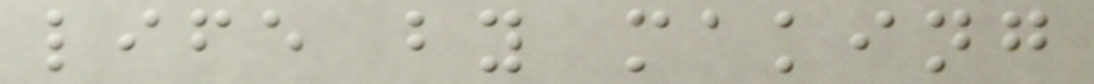life by making
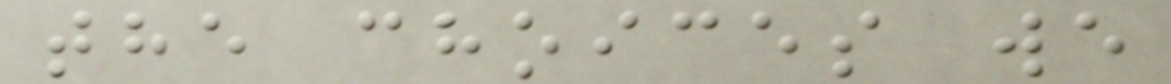the choices we
